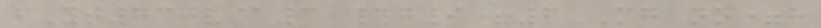fYt730v@3 #g9=6MG no=h
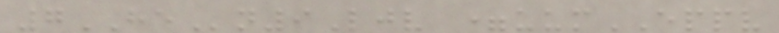7HEn9Ljv =uumEPPV
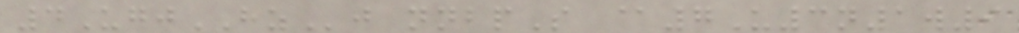4UgjHZj nnbpS @7U3n1w9
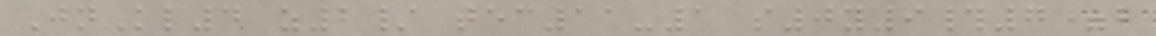JnKl4 z2/ tec11-1 s0y9#7=b
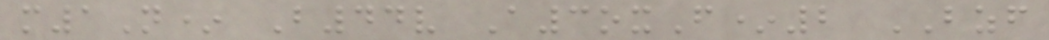m1N* B44v A3oxF*2 BZF
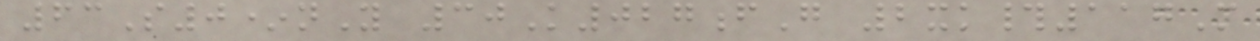63S0*nY 30K027fG 2xk#117M
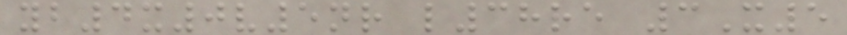yb4x0v5nr l38re 3X5
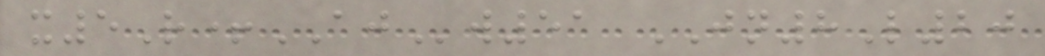x5R+AJw51 JN8L20
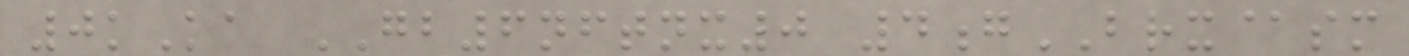0kKa GB6nftnx0 4gBRX@sm
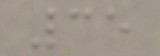35
